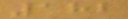182
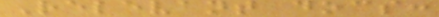Relevant docs:
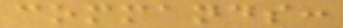commands:
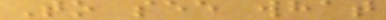To see what
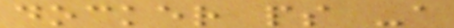docker ps -a
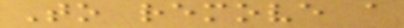To remove a
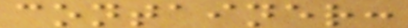container:
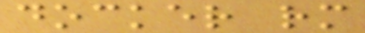docker rm
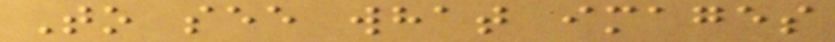To see what images
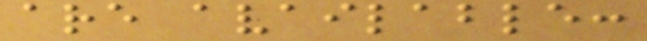are available:
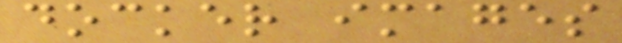docker images
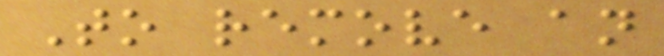To remove an
